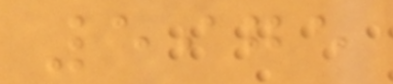5975
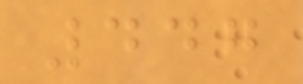447
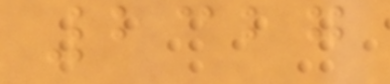2327
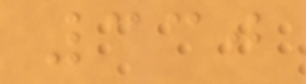330
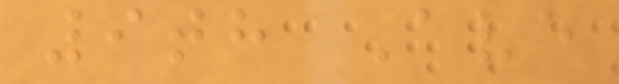9th Ave
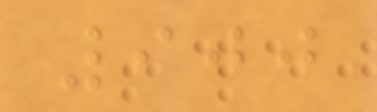900
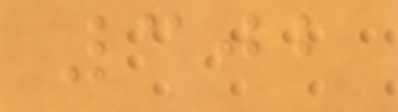302
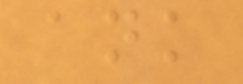ank
